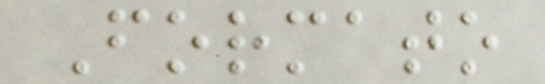Formato
